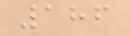186
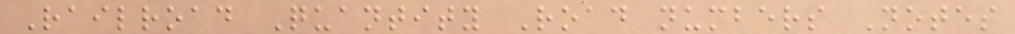Railroad Quantity Road numbers Notes
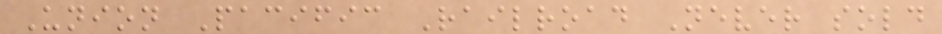Union Pacific Railroad Never sold
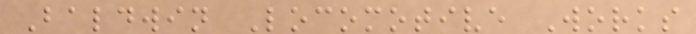Baldwin Locomotive Works
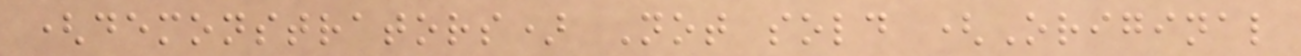(demonstrators) Not sold (Original
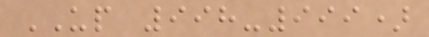UP 998-999)
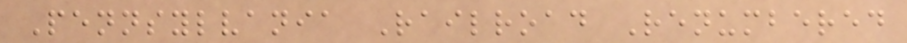Pennsylvania Railroad Renumbered
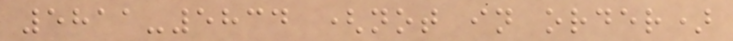5811-5834 (not in order)
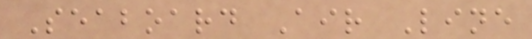Seaboard Air Line
